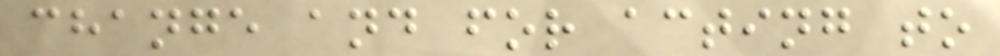change and for acting to
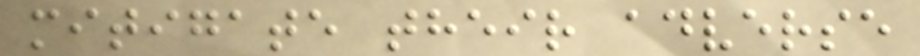mitigate their adverse
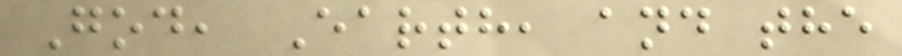God, Earth, and the
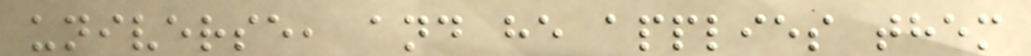universe, and he applies them
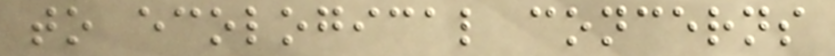to ecological concerns
